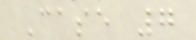Case 7
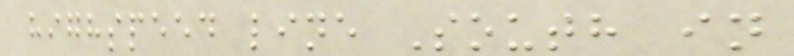highspeed line South in
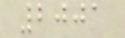2001
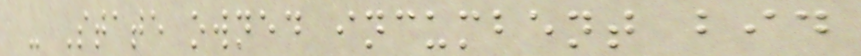- State owned incumbent bid
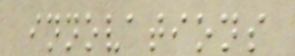innovations
